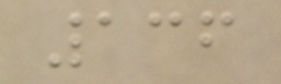136
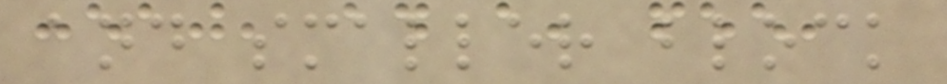and smaller block
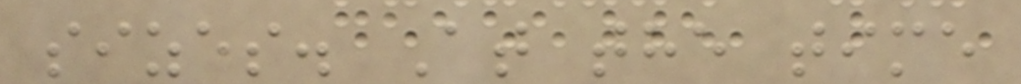sizes. At the time
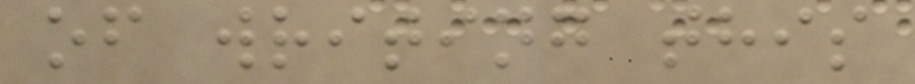of writing this
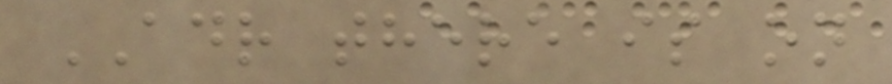ADR there is on
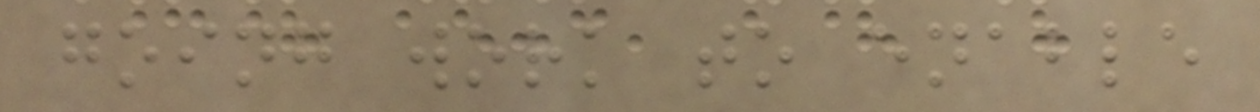going work to enable
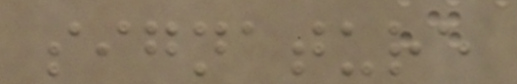signature
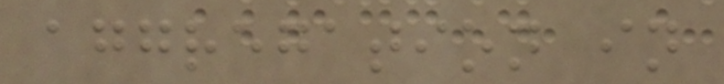aggregation in
